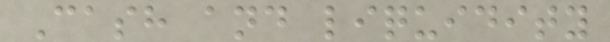Cash and liquidity
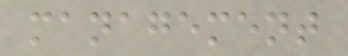management
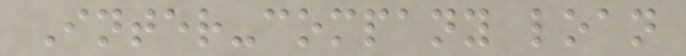Inter-company loan
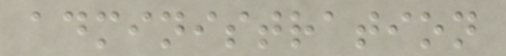administration
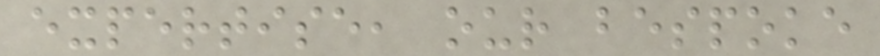expertise, our bespoke
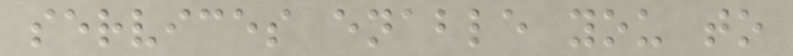services enable you to
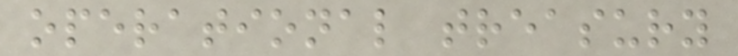operational treasury
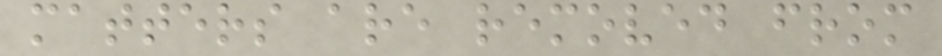matters are removed from
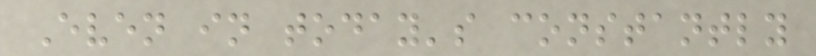Even in today's constantly
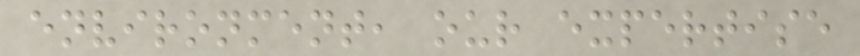environment, our expertise
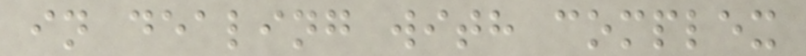in dealing with complex
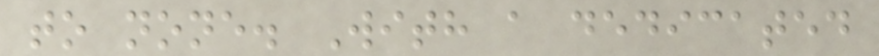to none. With a dedicated
